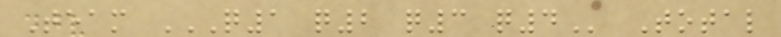Team Q1 Q2 Q3 Q4 Total
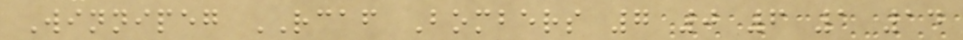Winnipeg RCAF Bombers 7 0 6 1 14
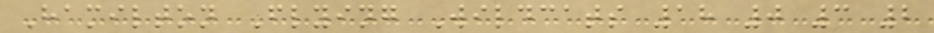Hamilton Flying Wildcats 18 0 3 2
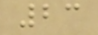23
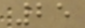25
